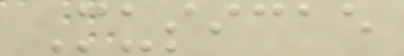Musicae
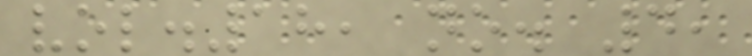vol.18, no. 4,
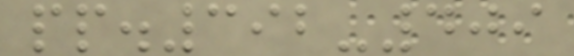pp.392-409
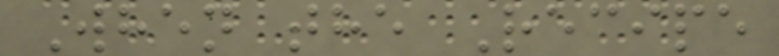When the Recipe
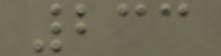233
